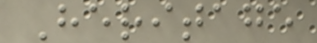Heritage
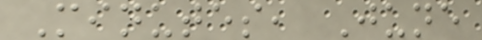Minutes, June
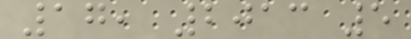17, 2013 5
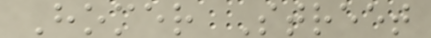Homer Street
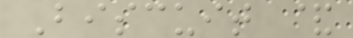Biscuit &
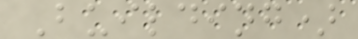Building)
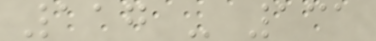117 - 131
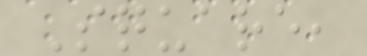Square,
